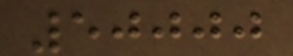50000
